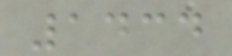1434
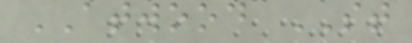ATWOOD ST
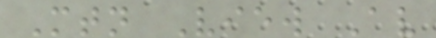Mtn View Av
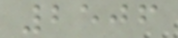2506
